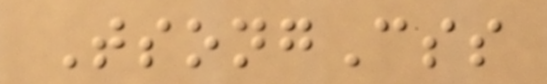TsongCss
